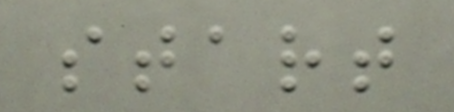start
